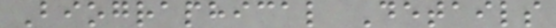Biographical Details
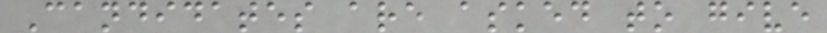Candidates are asked to give
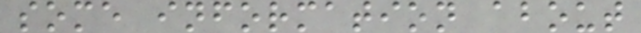some information about
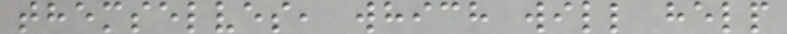themselves, which will help
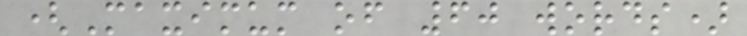(Maximum of 60 words)
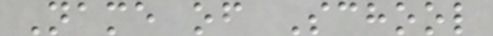Name of School
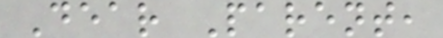Dear Parent,
